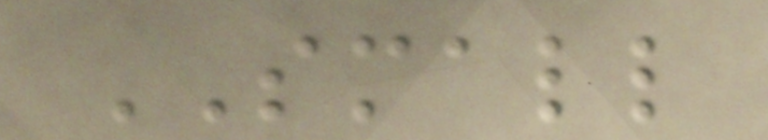SMALL
